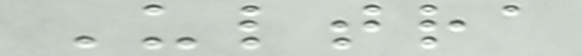Ultra
